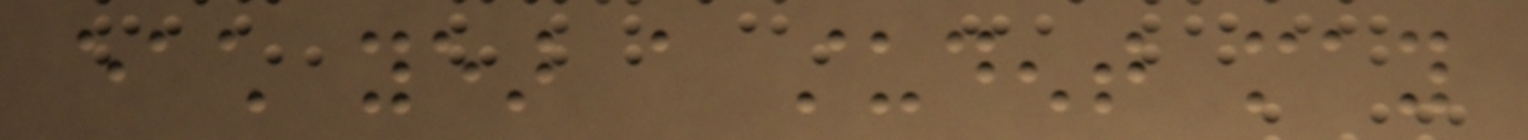each year a student may
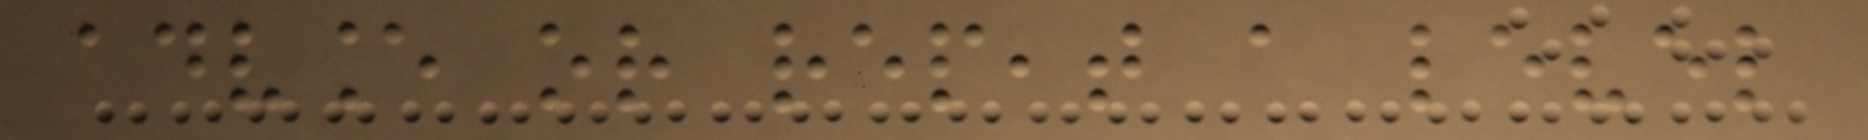advance or repeat a level
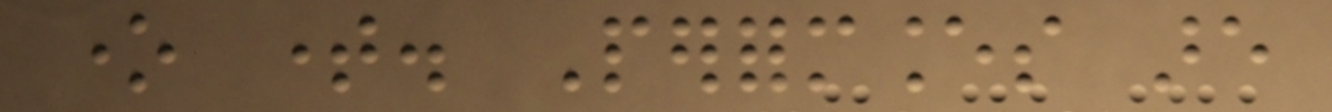one time. Performances are
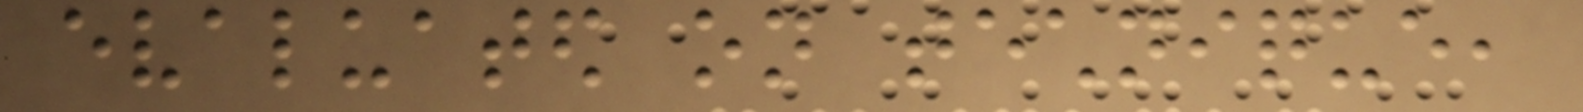evaluated on technique,
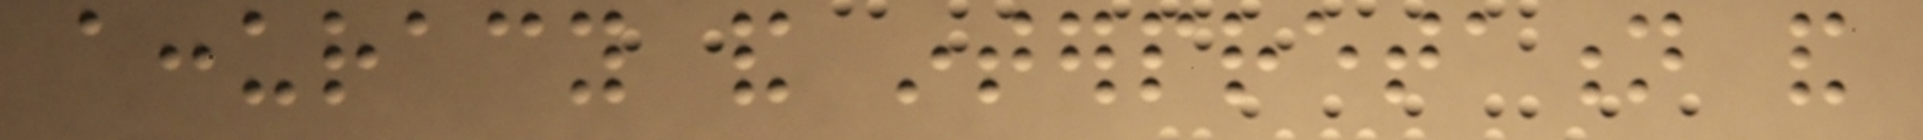accuracy and interpretation and
